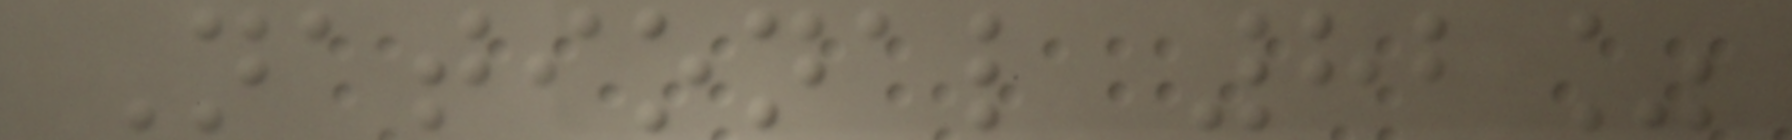National 82%
